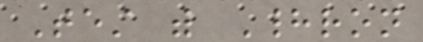Test with Hadron
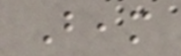Beam
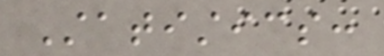Statistics:
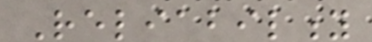Reliability
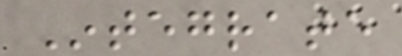Integrate
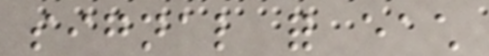signal for each
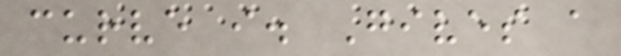curve i. Gives a
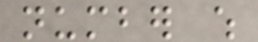number which
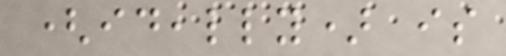(ideally) is
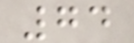74
